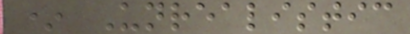* Unrealistic
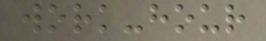work-hour
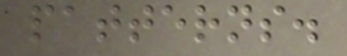patterns.
